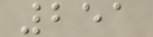251
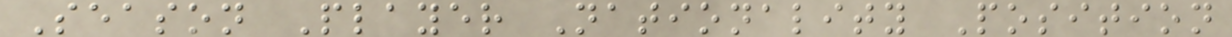Season Player Nationality Position
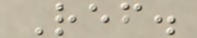Ref.
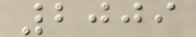2009
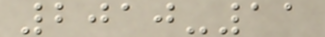2010-11
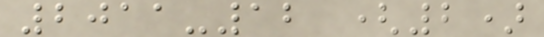2011-12 (2)
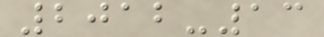2012-13
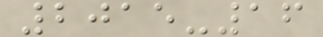2015-16
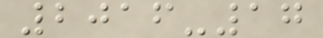2016-17
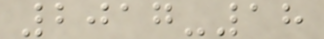2017-18
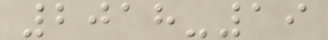2018-19
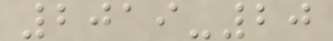2019-20
